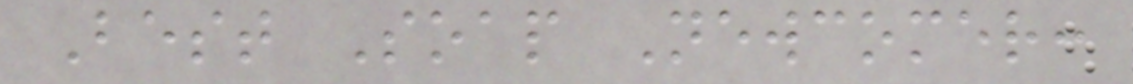Best Soap Newcomer:
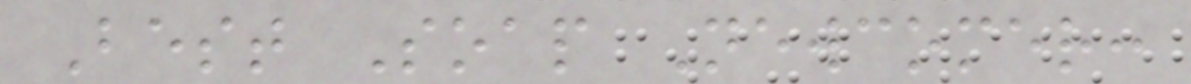Best Soap Newcomer:
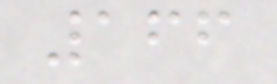166
